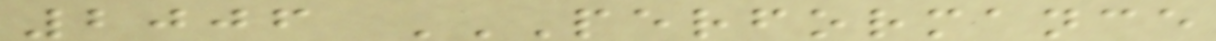2006 PERFORMANCE
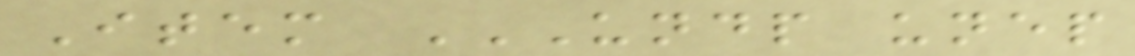Item UNDP UNEP
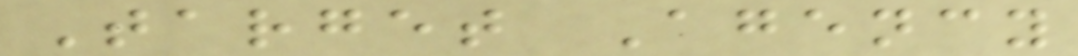Target Agency
